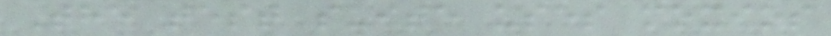The test suite uses moxios
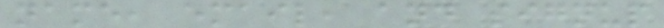name, email, and signup
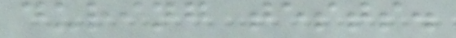during tests.
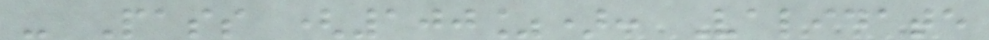- Pass (100%): Validate
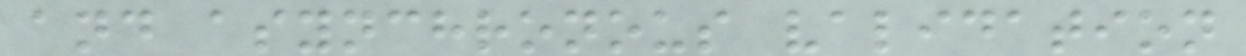and asynchronous validation
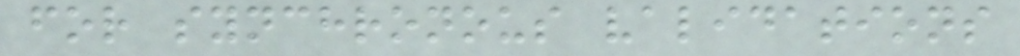for synchronous validations
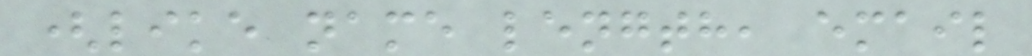(like name length, email
